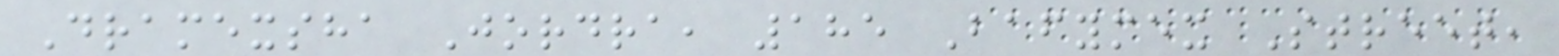Dramexsha Jordra, 185 Bafymex Street,
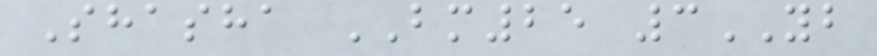Shasha BM25 3YB
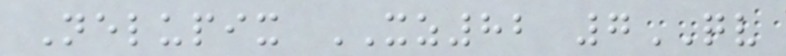Nelupix XZ82 7QV
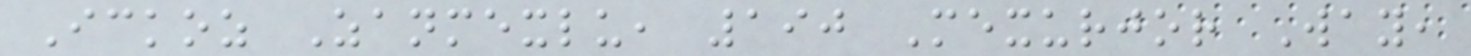Ickoz Zanmexlu, 190 Mexurjor Way,
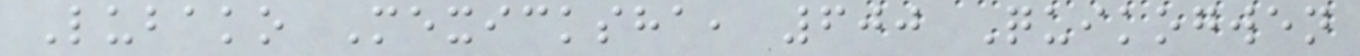Lubako Mexicksha, 600 Quikogwen
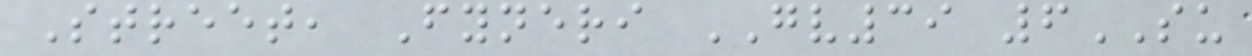Street, Fyneri GV39 6SU
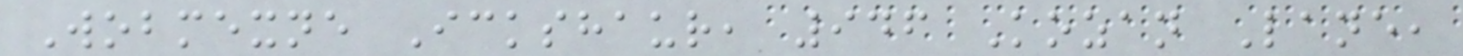Wobmexne Ickshaur, 946 Kozan Lane,
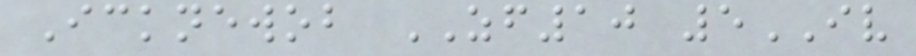Icknewob ZF10 5IV
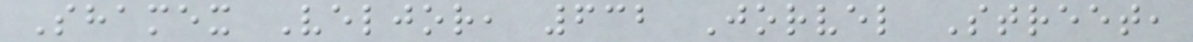Shamex Veljor, 632 Jorvel Street,
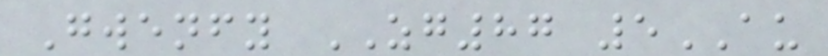Gwenfy ZG87 5AU
